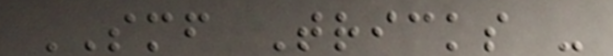SMF Tricks -
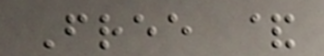Free &
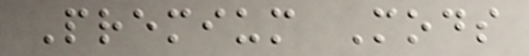Premium Mods
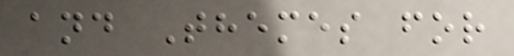and Themes for
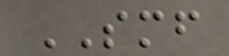SMF
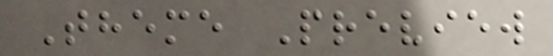Theme Preview
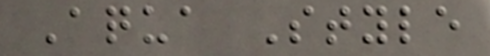Aqua Style
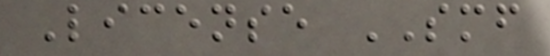License SMF
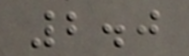2.0
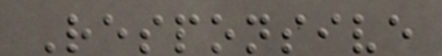Responsive
